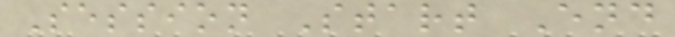Session Start End
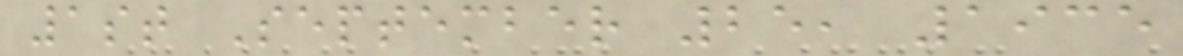1st September 25, 1935
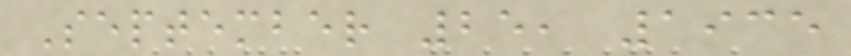September 25, 1935
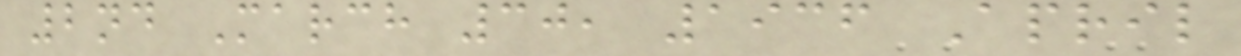2nd March 30, 1936 April
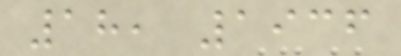18, 1936
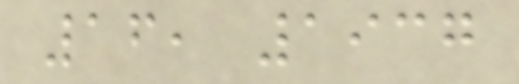16, 1937
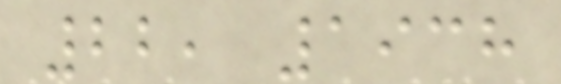22, 1938
